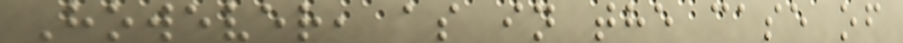However, as in the case of
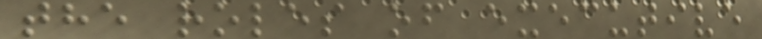the roles of executive
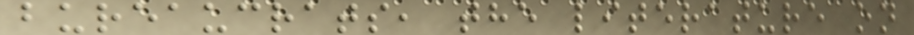bureaucrats, the literature on
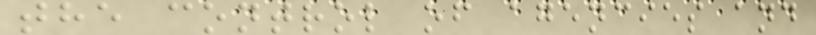the control of agencies and
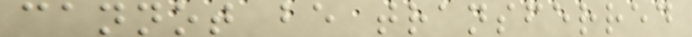cannot be transferred
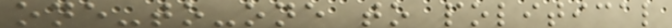one-to-one to political
